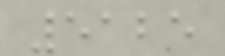5125
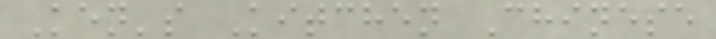Ken's Kitchen Chinese
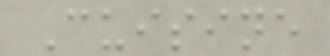Cuisine
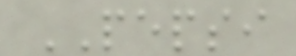PEPSI
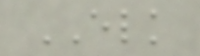ELK
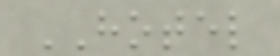HOTEL
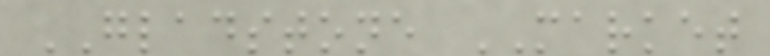GLADSTONE MARKET
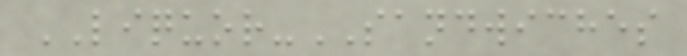LIQUOR-SANDWICHES
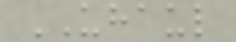UHAUL
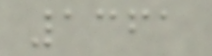1361
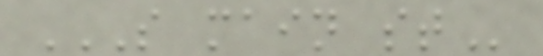S MAIN ST
